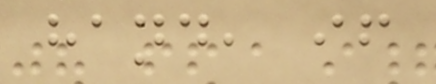hand, if
